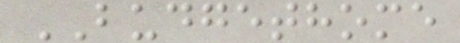BUDGETHOME
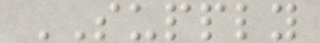SUPPLY
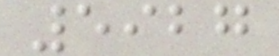5927
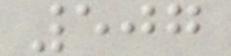507
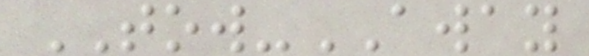TOW-AWAY
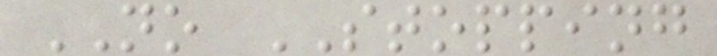NO STOPPING
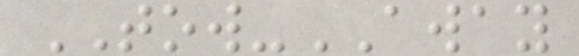TOW-AWAY
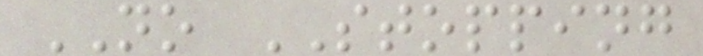NO STOPPING
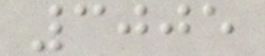3005
